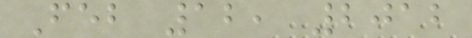Feb 12, 2012
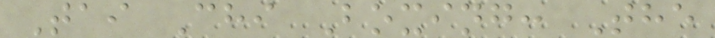Tai Chi Boxing: The
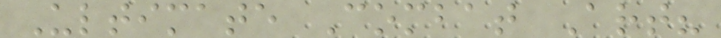Ultimate Combat Art?
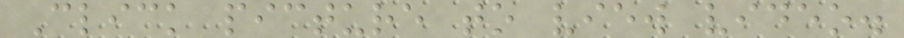Click picture to view video.
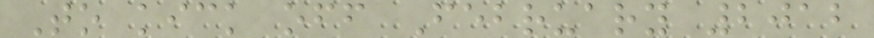To kick off February 2012
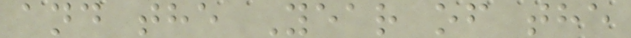and the Year of the
